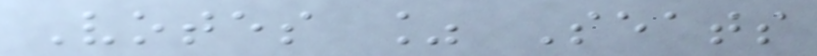Votes % Seats
